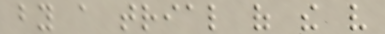by a trial of the very
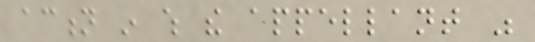action in which the appellant was
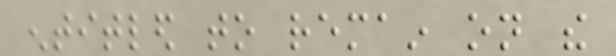entitled to remain on the
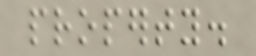property.
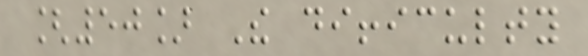[50] The difficulty
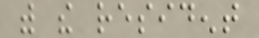with the resident
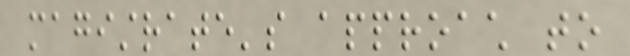magistrate's approach to
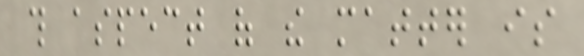this aspect of the matter is
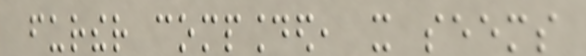further compounded, it seems
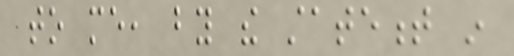to me, by the statement in
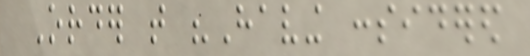Order that "Having considered
